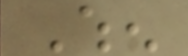When
